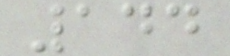144
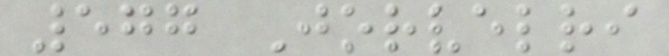577 Jorvelri
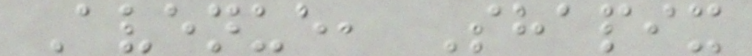Avenue, Shapix
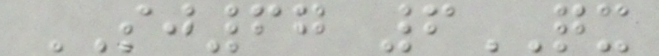SJ67 6QX
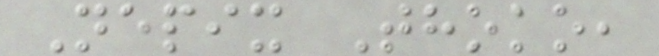Nepix Thoko,
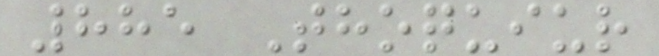885 Thoquiur
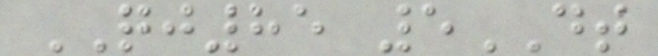QJ85 5DT
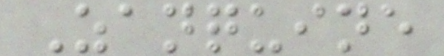Zanquine
